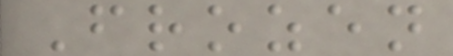Frozen
